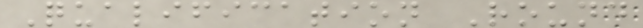Qualification Round
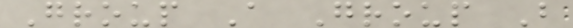Group A Group B
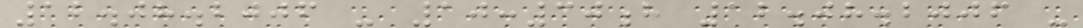12.08.2006 - 10:30h 12.08.2006 -
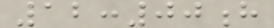12:00h
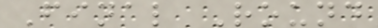Final Round
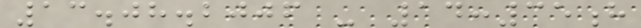13.08.2006 - 14:35h
